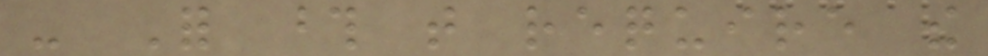- For those that require the
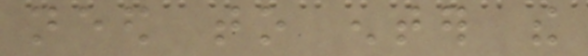need to enter the
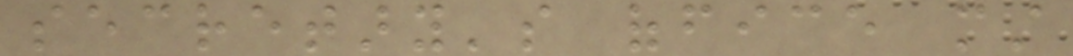secretary's office must
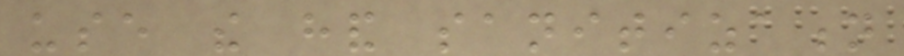use the hand sanitization
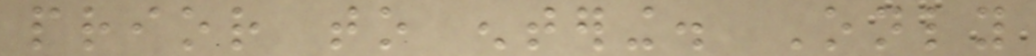prior to entering. Only
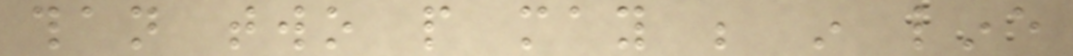than two people may be in line
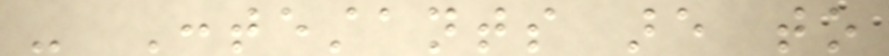- Contestants are to
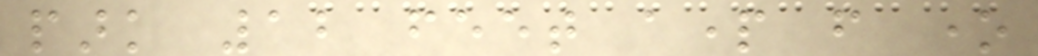park 12 feet apart from one
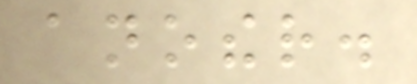another.
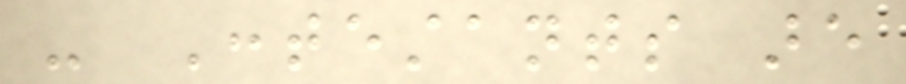- Contestants are
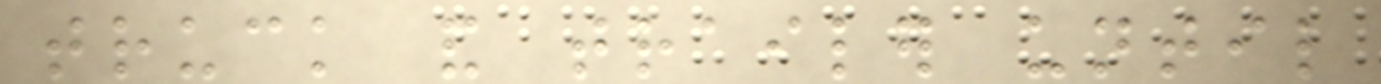truck and trailer until
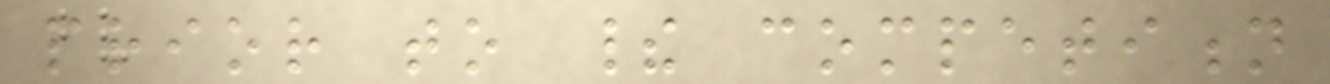prior to their competition
